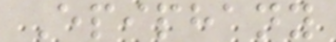Epiphany
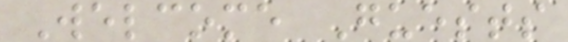Welcome Guests
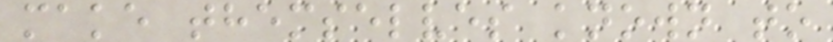make themselves known to
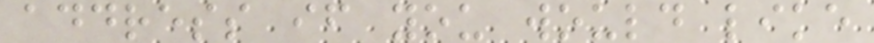address if you would like
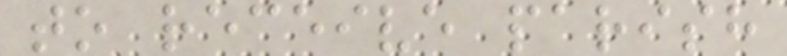to receive parish
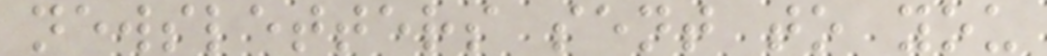newsletters sent to you
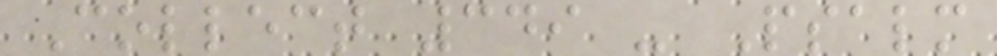Collect 349 - Psalm
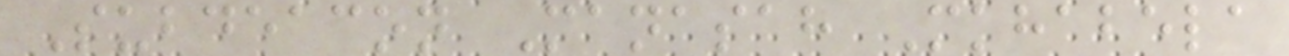Subdeacon Manasah Mkhabela
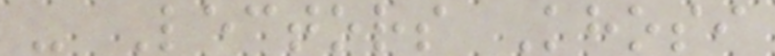- Lectors Khosi
